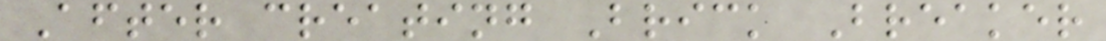After creating Brick Breaker
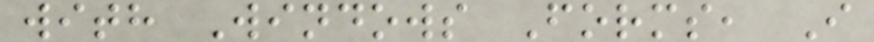with Windows Forms, I
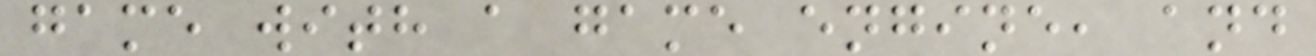game with a game engine, and
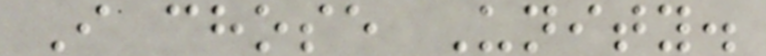I chose Unity.
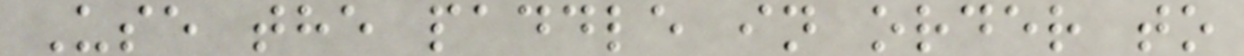Use the paddle in order to
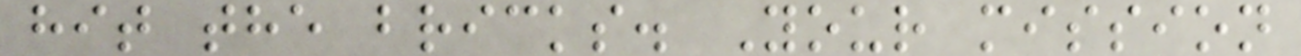hit the bricks. Your mission
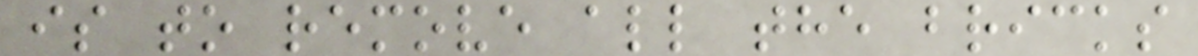is to remove all the bricks
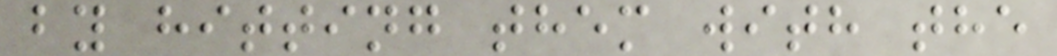by hitting them with the
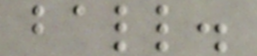ball.
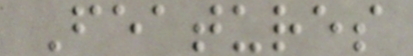Features
